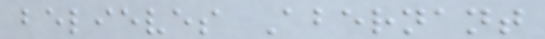believes Abernant
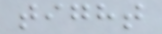tight
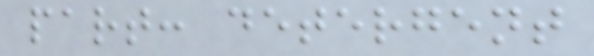part: detergent
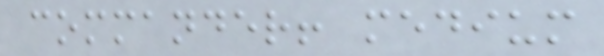commander! medium
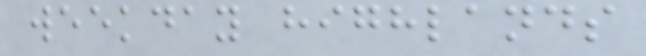weekday highlands
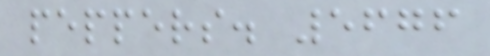peppers. 5676
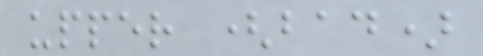upper (bad)
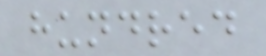hundred
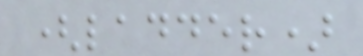(ladder)
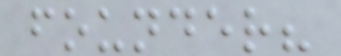founder?
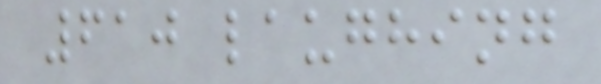610 laughing
